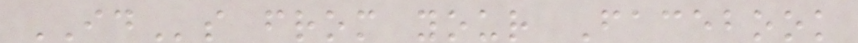IDs from your Facebook
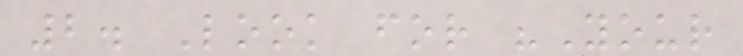2. Look for "Your
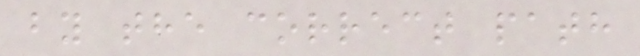by the correct path
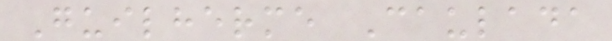Guilherme Caulada
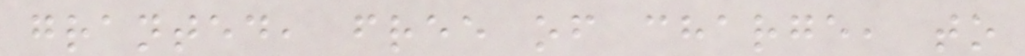granted, free of charge, to
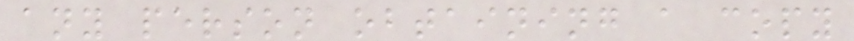any person obtaining a copy
